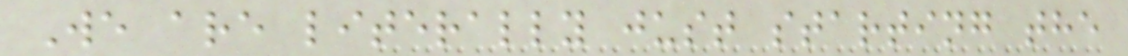We are literally just starting the
